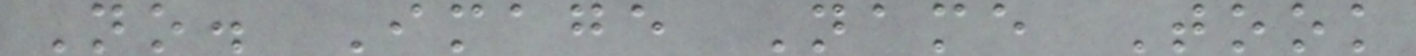No. Image Name Took
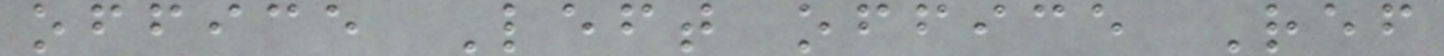office Left office Ref
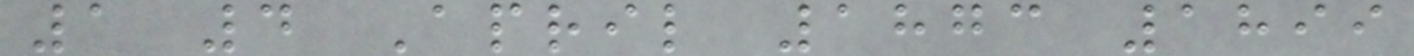1 4 April 1873 1899
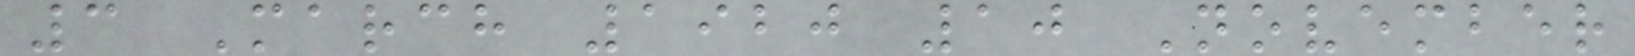3 March 1920 10 November
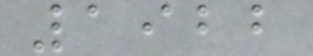1922
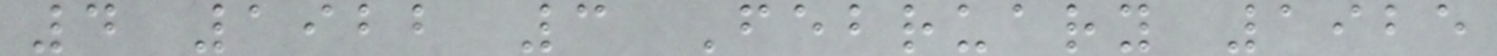4 1922 3 February 1925
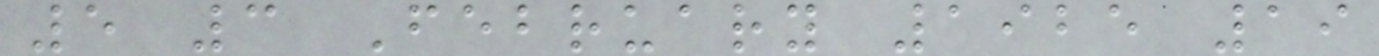5 3 February 1925 19
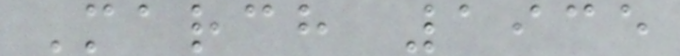March 1935
